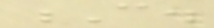C.
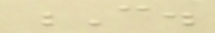C.
